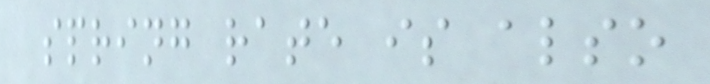spring rate is also
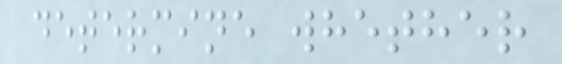determine whether
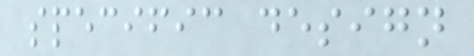specific design
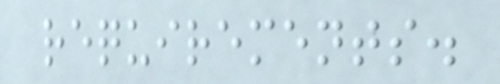requirements.
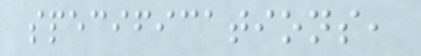specifications,
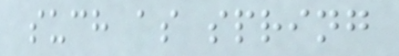such as spring
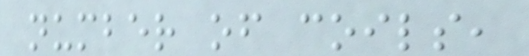number of coils,
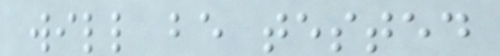will be tested
